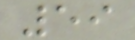59
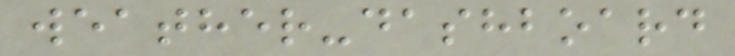weather-dashboard
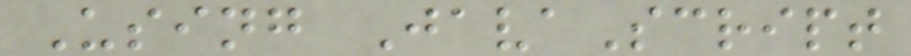Using JavaScript
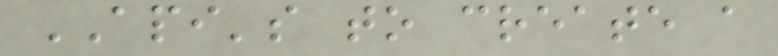API's to create a
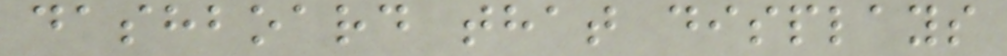dashboard that displays
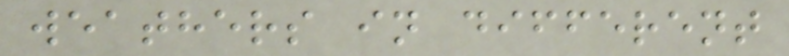weathers in different
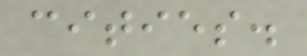cities.
